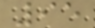95
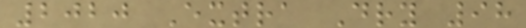2020 Extra Dry 98
